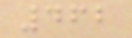462
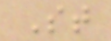St
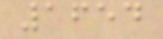1654
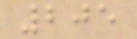205
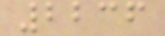2236
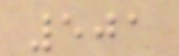501
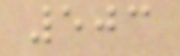503
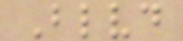Blvd
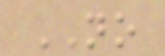NO
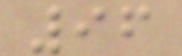96
